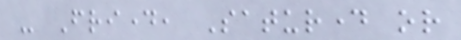- Friday, Saturday or
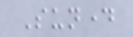Sunday
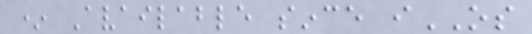* Available since iOS
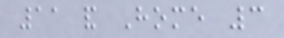11 and Home 3
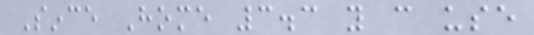Since Home 3.3 you can use
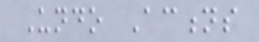Undo Actions
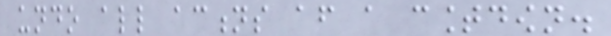undo all actions after a countdown.
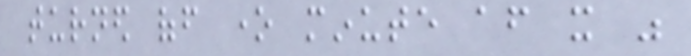turned off one minute after it was
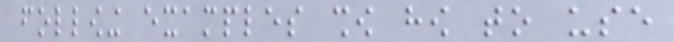following examples show how to use
